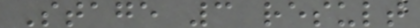Stage 3 result
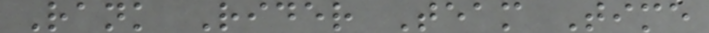Rank Rider Team Time
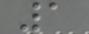1
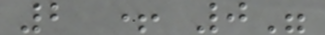2 + 0"
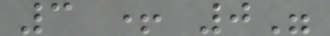3 + 0"
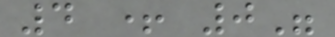4 + 0"
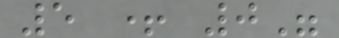5 + 0"
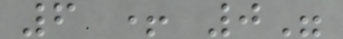6 + 0"
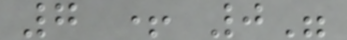7 + 0"
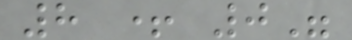8 + 0"
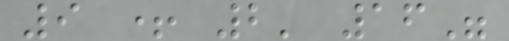9 + 2' 16"
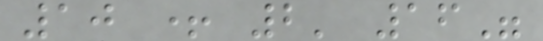10 + 2' 16"
